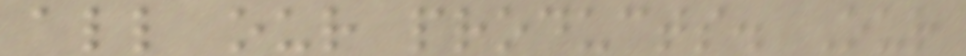all our products. Our
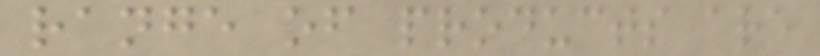range of products are
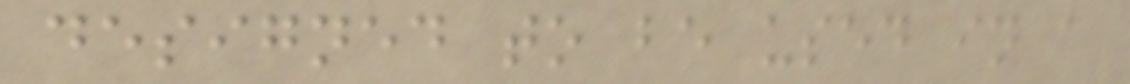designed to be used in a
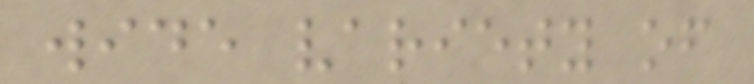wide variety of
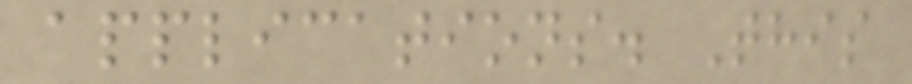applications. This
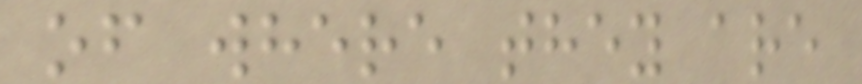of where they are
